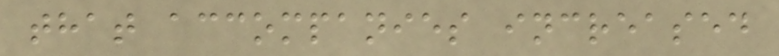that accompanies increased
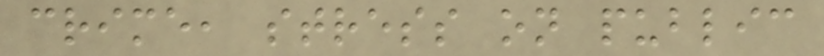crime, stress on public
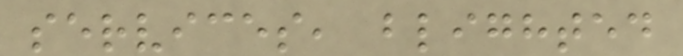services, blighted
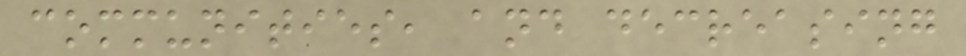communities, and decreasing
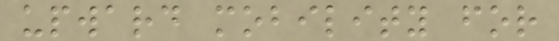upward mobility for
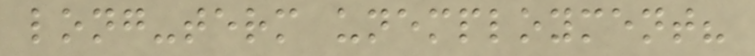long-term unemployment?
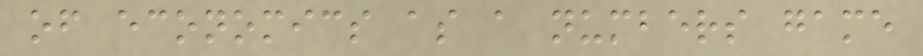of economics as a numbers game
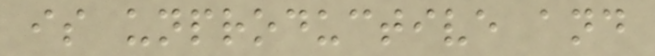is unproductive and
